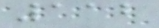112
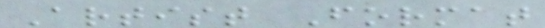Artist Format
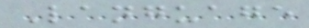Language
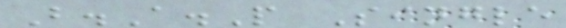B.A.P Single
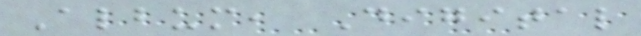Album, Digital
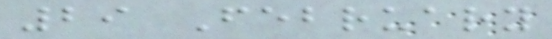29 February
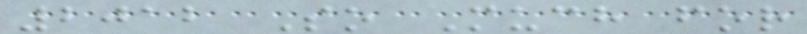2012 So Much for
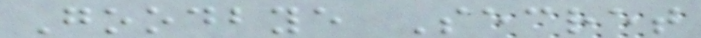Goodbye Secret
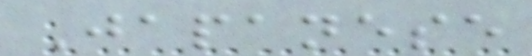Japanese
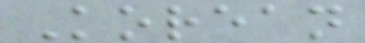Korean
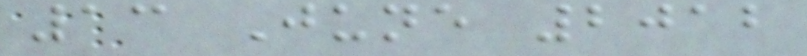13 June 2012
